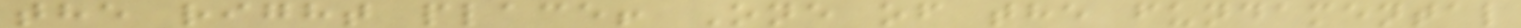the right place! One of the fundamental
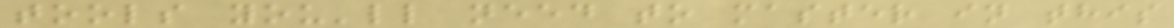tools you'll need to master in this
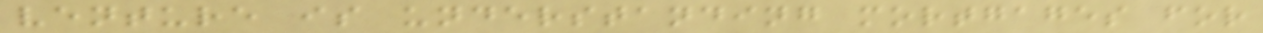venture is understanding mortgages for
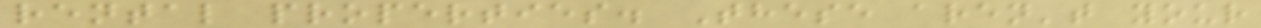rental properties. These aren't your
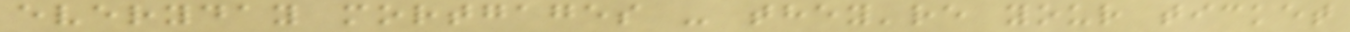everyday mortgages - they're your ticket
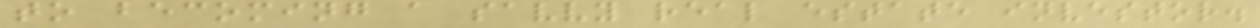to becoming a savvy real estate investor.
